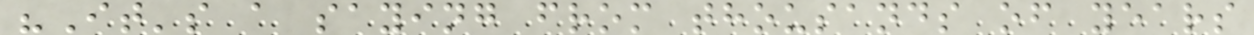"It's a saying from thousands of years
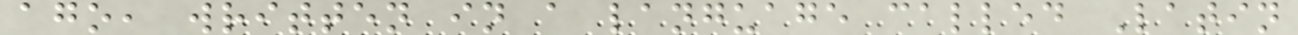ago, written in a language called Latin
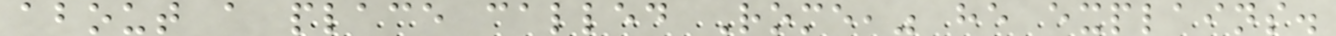about a place called Rome," he explains.
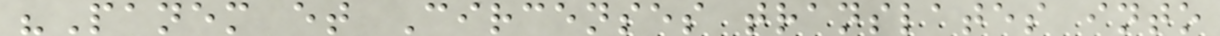"Panem et Circenses translates into
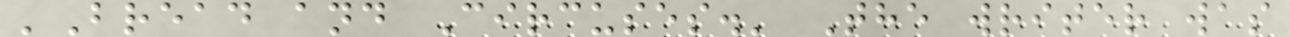'Bread and Circuses.' The writer was
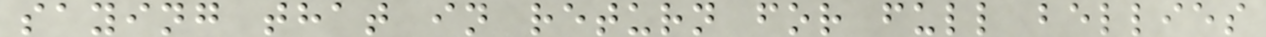saying that in return for full bellies
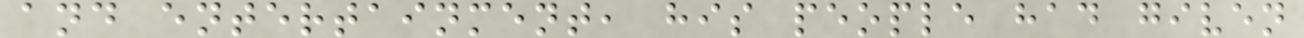and entertainment, his people had given
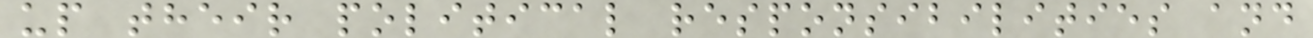up their political responsibilities and
